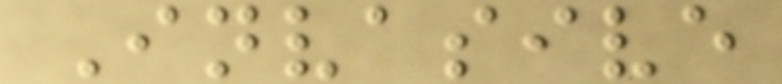Invasive
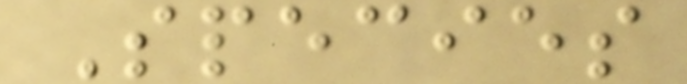Species
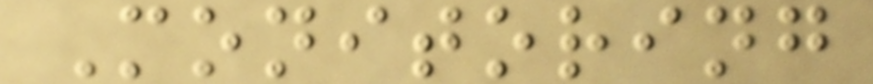Monitoring
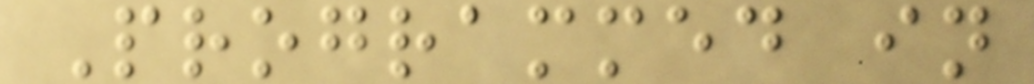Programmed in
